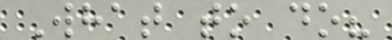What to do?
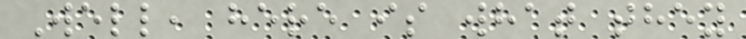Well, here is what they
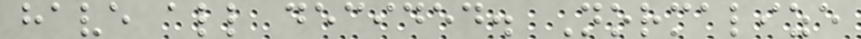have all decided. Normalize
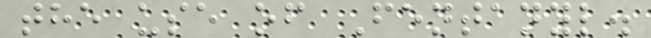the use of Fentanyl.
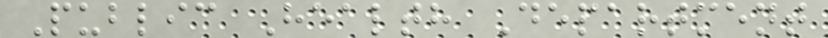Public Health Department
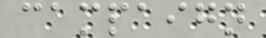campaign
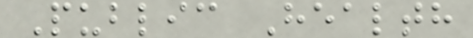Public Health
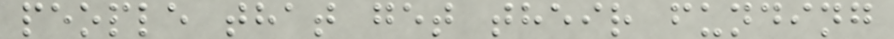people that get their funding
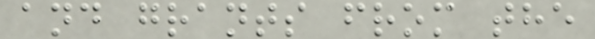and grants from the
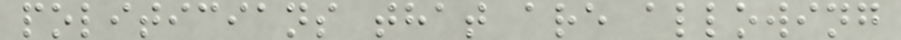politicians that are allowing
